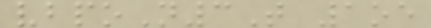vbpoN3T 1oe
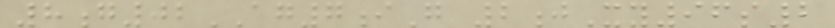8g02AG7iG 2jXy96s2
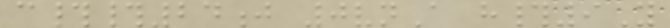c##24j 0vnA h#9Y
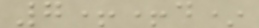7++d*
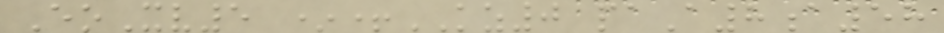EoXv5 *+KZ0 paA8a58
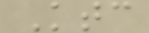Ktc
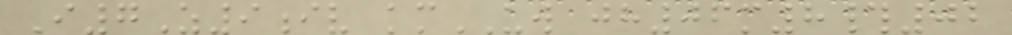I7Z9iv kmUW jh06m8#02
